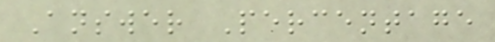Answer Percentage
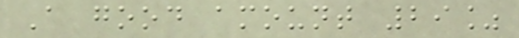A good amount 29%
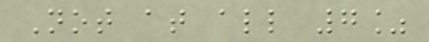Not at all 7%
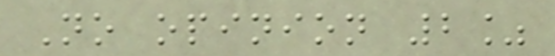No opinion 2%
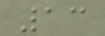13
